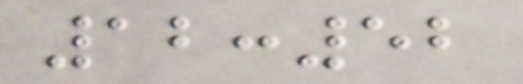12:52
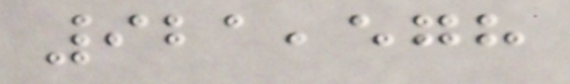921,578
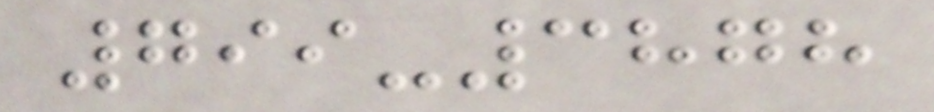799-3878
